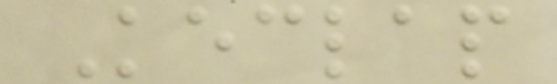Keclap
